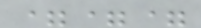===
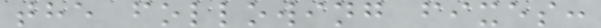the following fixes:
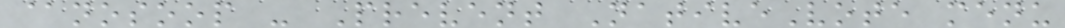@nosoop - Prevent NativeVote menu
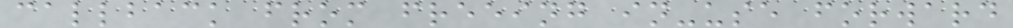callback from freeing in-use forward
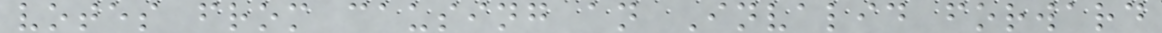votes from causing an Invalid forward
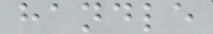handle
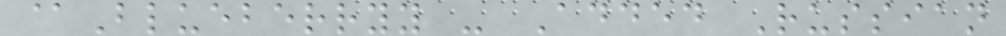@Blueberryy - Added Russian
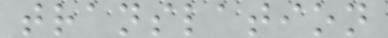translation
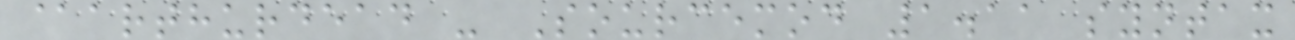@arthurdead - Sourcemod 1.11 syntax
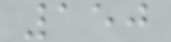150
